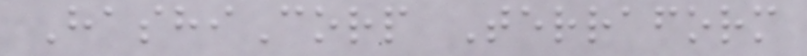HashiCorp Terraform
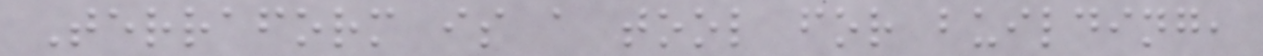Terraform is a tool for building,
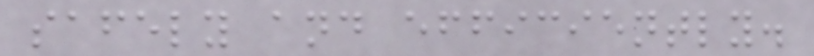safely and efficiently.
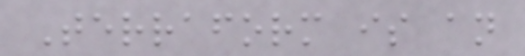Terraform is an
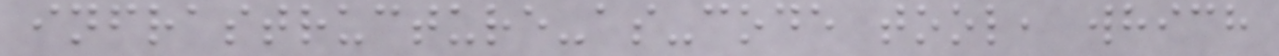infrastructure-as-code tool, which
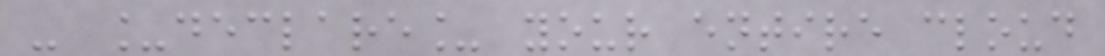- _declare_ your entire cloud
